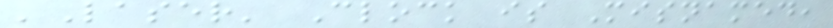'Laser' Clock is Misnamed,
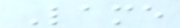Lame
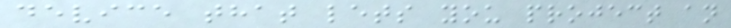device that lets you project an
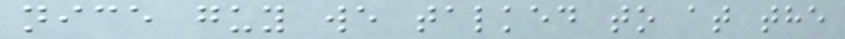nice guy we talked to at the
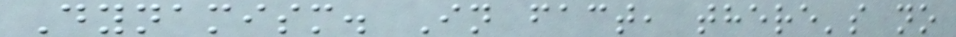Dynamism. In fact, there's no
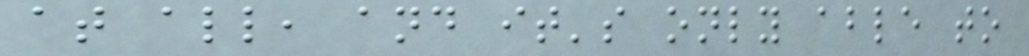at all, and it's only able to
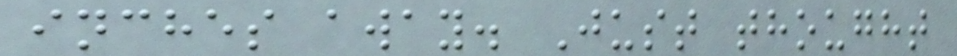inches away. Just thought
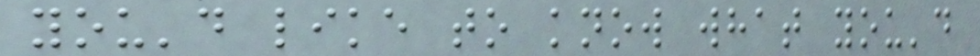you'd like to know what you'd
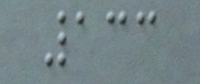133
